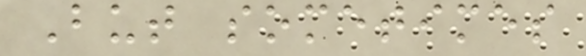But sometimes
